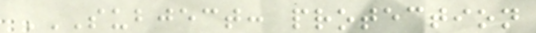SUBJECT: PROTECTION
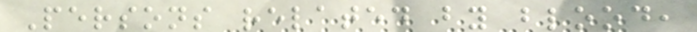Persons related by blood,
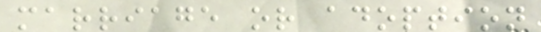marriage or adoption
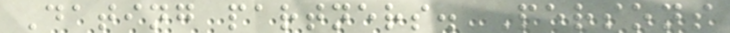Dating partners. Persons
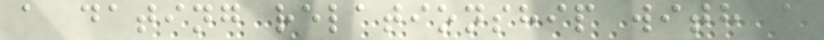a dating relationship with a
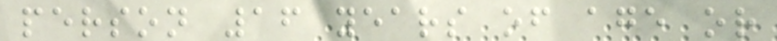person 16 years of age or
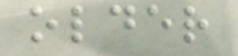older
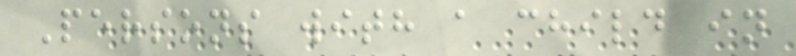Persons with a child in
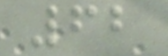62
